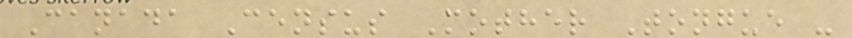Canada Census Mother Tongue -
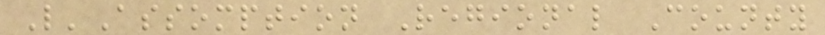L'Assomption Regional County
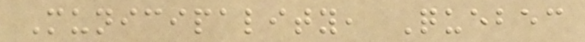Municipality, Quebec
